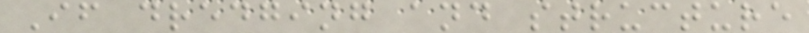If dredging and structure
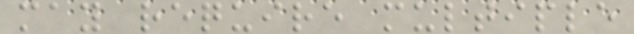may require multiple
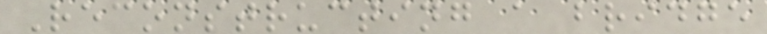Reconstructing a bridge
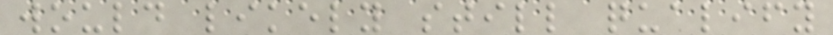would likely still qualify
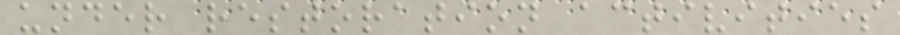under restoration activities
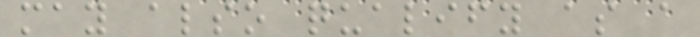may also qualify as a
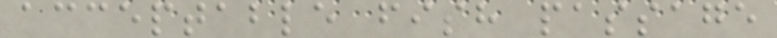acceptable fish passage
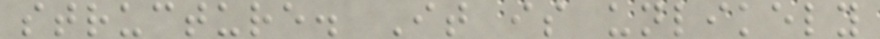structure. It is unlikely
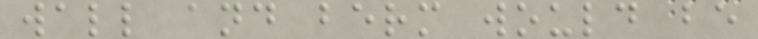wall and berm would be
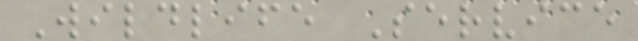Wildlife Service
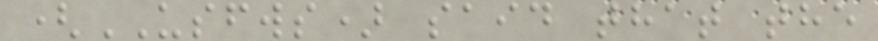(USFWS) said that the
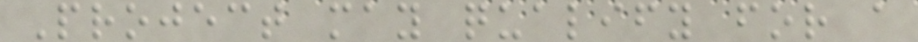Project may qualify for a
